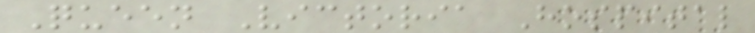Queen Victoria Hospital
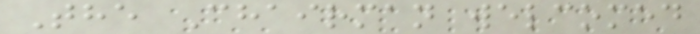The Chairman welcomed
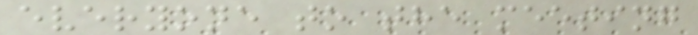everyone to the meeting
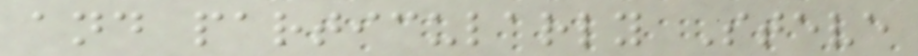and particularly Steve
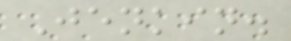Jenkin.
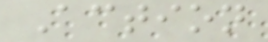Action
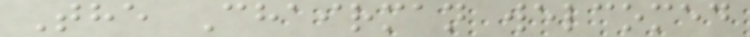The Chairman welcomed
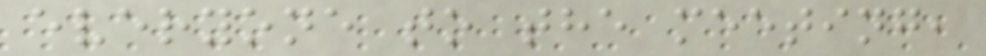everyone to the meeting,
